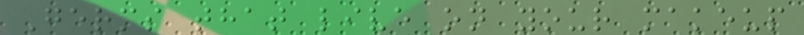Germs that live on your makeup
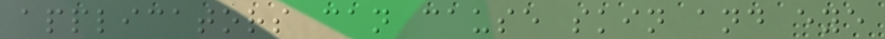applicators can cause skin and eye
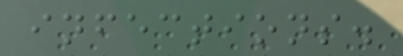infections.
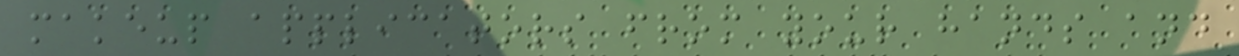makeup applicators from your hands and
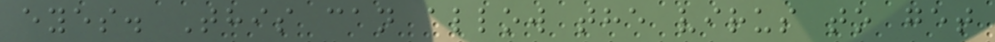eyes. This can allow the virus to get
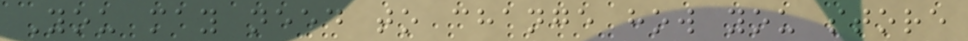You may need to change how you store
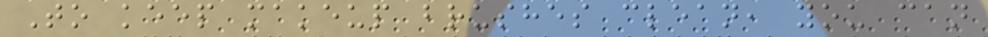To keep makeup brushes clean, you can
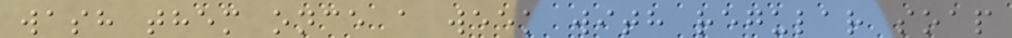wash them once a week with regular soap
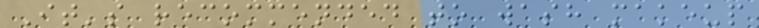It's recommended to wash makeup
